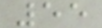55
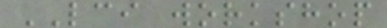LCI workshop
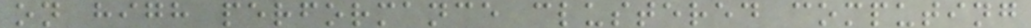on high performance clustered computing
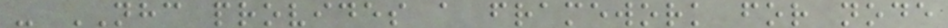- NHC provides a framework for node
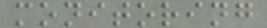monitoring
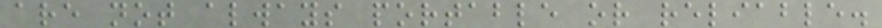are not always portable or reliable.
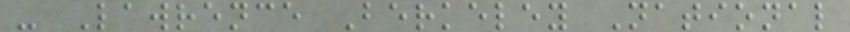- Lawrence Berkeley National
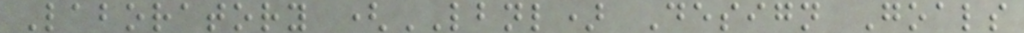Laboratory (LBNL) Design Goals
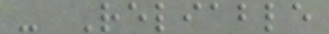- Reliable
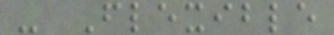- Flexible
